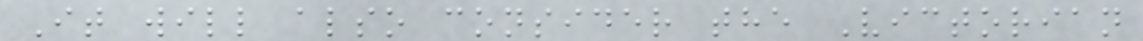It will also consider the Victorian
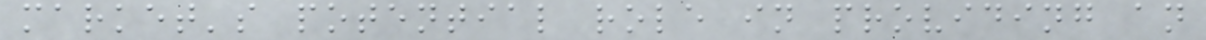market's potential role in providing an
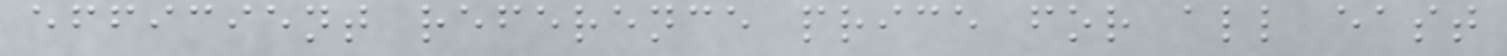efficient reference price for all east
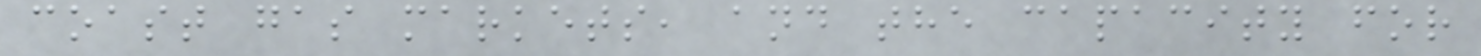coast gas markets, and the capacity for
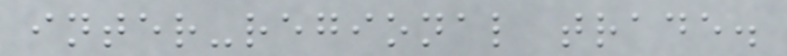inter-regional trade.
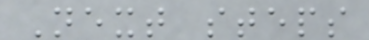Next steps
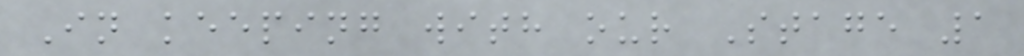In keeping with our Stage 1
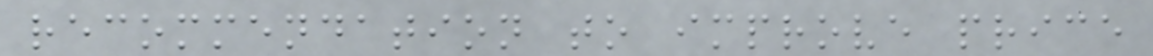recommendation to improve price
